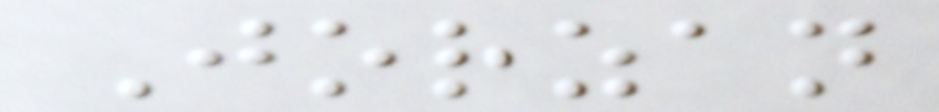Jorzan
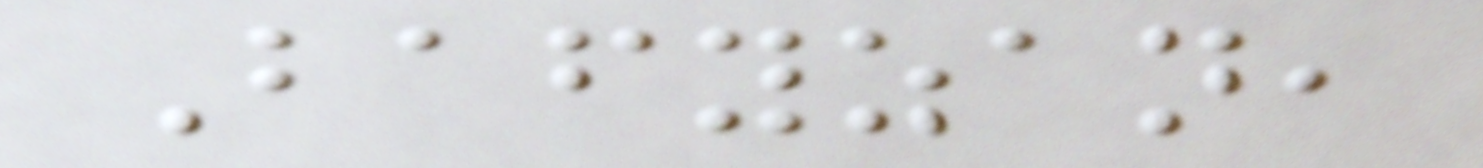Bafyzan,
